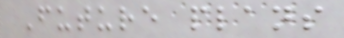Future plans
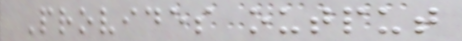Provides output
